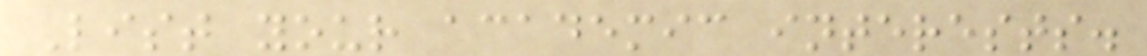List your academic interests.
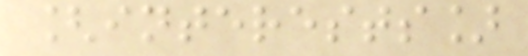[interests]
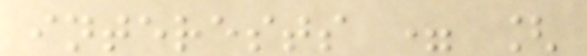interests = [
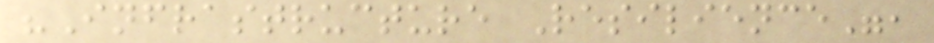"Infrastructure Resilience",
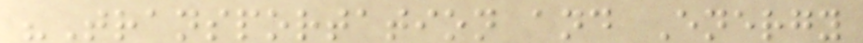"Transportation and Energy
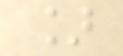]
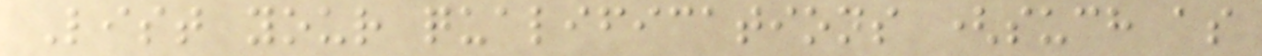List your qualifications (such as
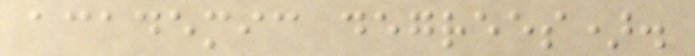academic degrees).
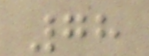78
